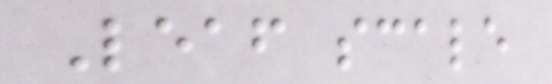Leaf scale
